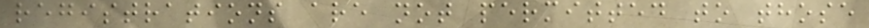registrations are not permitted to those
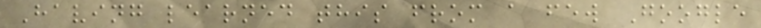Having learned this from a few Google
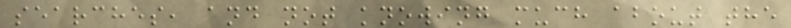searches, and not knowing much about the
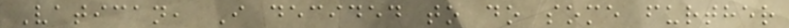Vatican, I decided to do some further
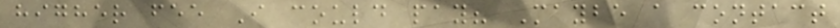higher fee I could pay? Maybe a contact
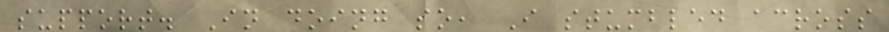support. In doing so, I stumbled across
